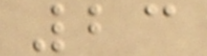23
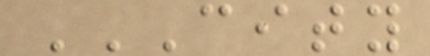CITY
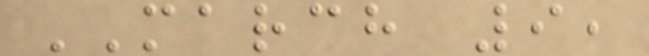MARCH 9,
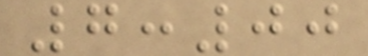7:00
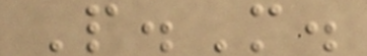P.M.
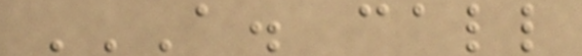A. CALL
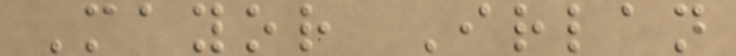Mayor Irlan
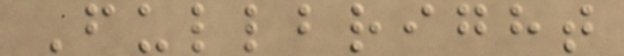Fullbright
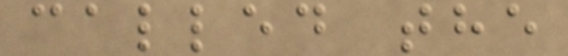called the
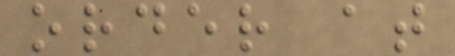order at
